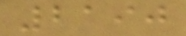2190
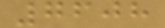7608
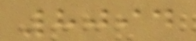8094
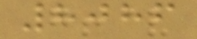8086
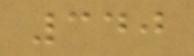340
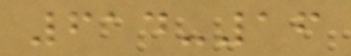614-16
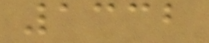1332
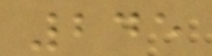245
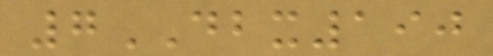7DBX190
